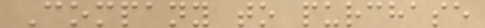Company to purchase
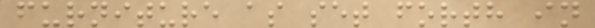furniture as set forth in
